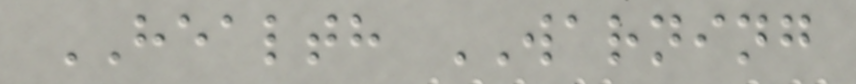HEALTH WARNING
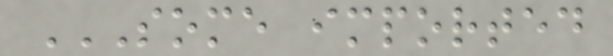SOME IMPORTED
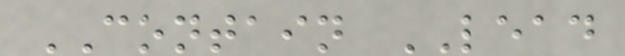CONTAIN LEAD
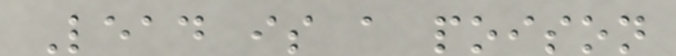Lead is a poison
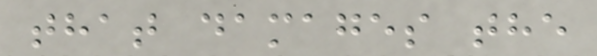that damages the
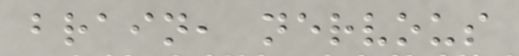brain, nervous
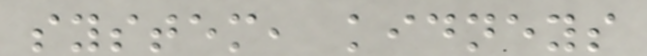system, kidneys
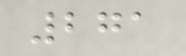271
